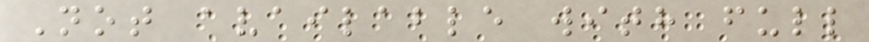Not available with full
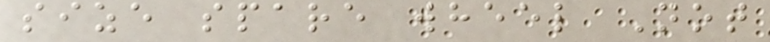size spare wheel Not
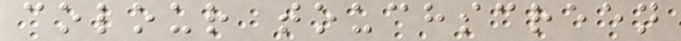colour touchscreen
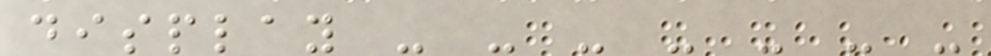display - - - - - - -
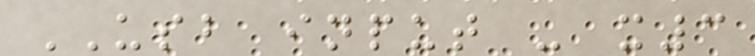USB input - x3
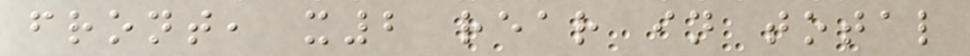front, x2 rear in total
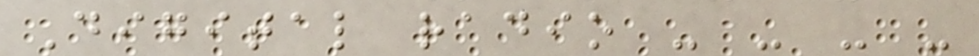Digital radio - - - -
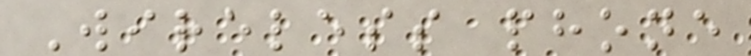Wireless phone
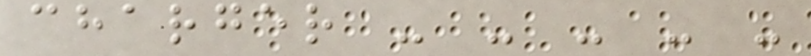charger - - - - -
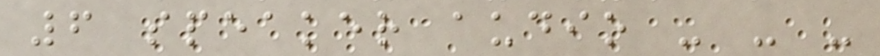6 speaker audio - - -
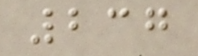237
